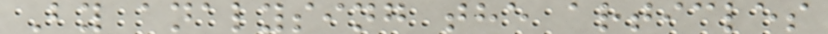By analysing the articles
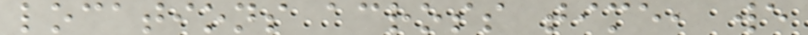locations across time, we
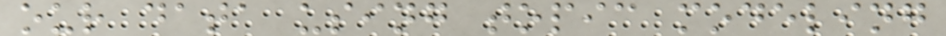our data using topic modeling
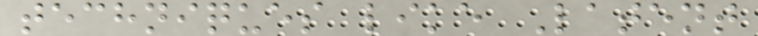techniques like Latent
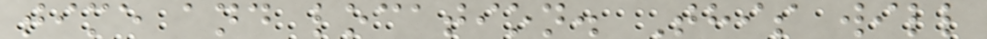time and location. This will
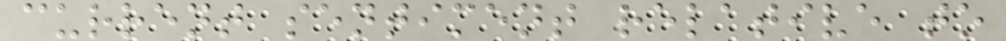current sentiment relative to
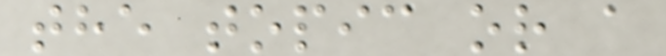the topic or a
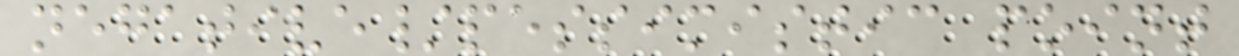negative/pessimistic point
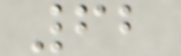62
